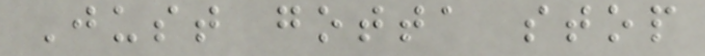Just gotta stop
